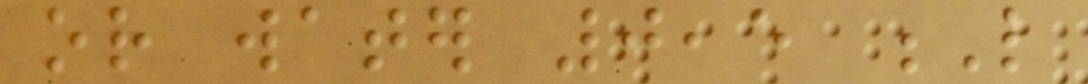or water 0,5 L
